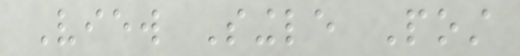View Single Post
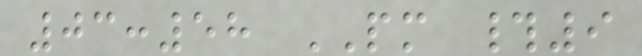03:58 PM #9
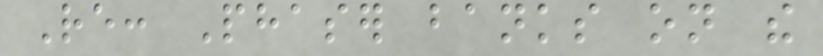Re: Phaser banks on the
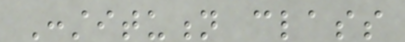Constitution class
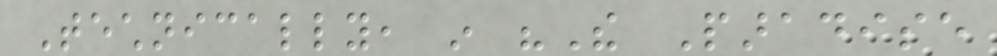Technically, in "The Paradise
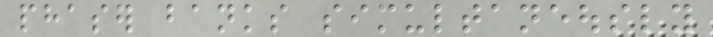phaser banks simultaneously
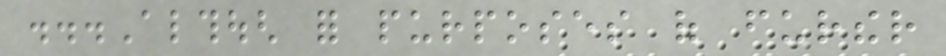...Although for purposes of further
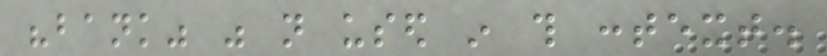"bank" was not used in this context.
